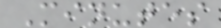Minutes
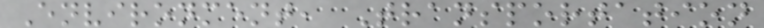Environment, Transportation
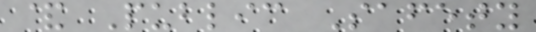& Public Safety
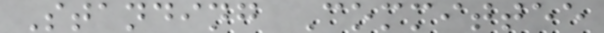Standing Committee
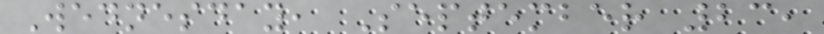Wednesday, September 23,
